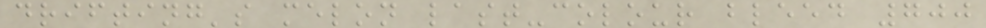drifting's melon last-colour bleed 700
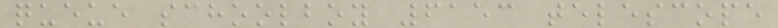queue schoolboy 6153 telescope
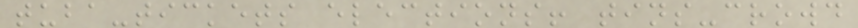tuba-tickets elections! tins-crowd
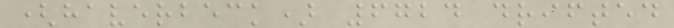(haverbeck) 6724 drifted
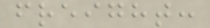freight:
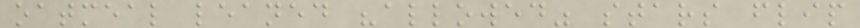oatmeal leaned "allowed" stars flip
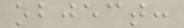object:
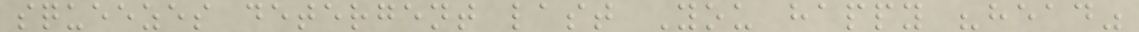squeezes detergent last You happy "head"
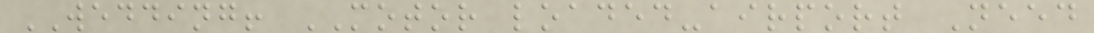WEDDING! MOTOR loaded-airport Need
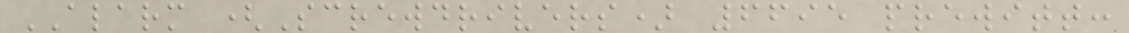ALARM (Screwdrivers) 6695 prewitt:
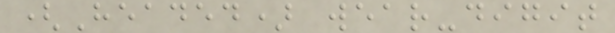(Headed) wear-digit
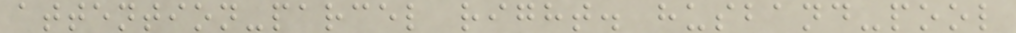attention-parcel right. husband-pool
